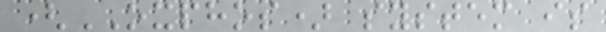(OXPHOS) system is
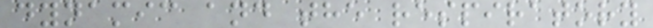dynamic and the respiratory
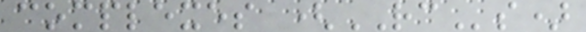complexes (RCs)
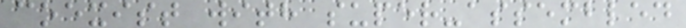coexist with super-assembled
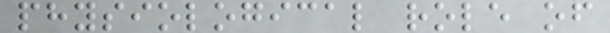physiological role of
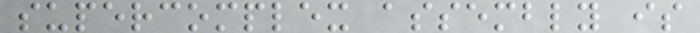supercomplex assembly is
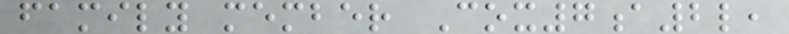family member Cox7a2l,
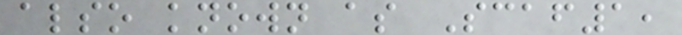also known as Scaf1,
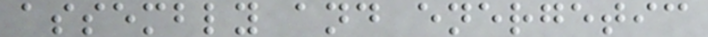assembly and energetic
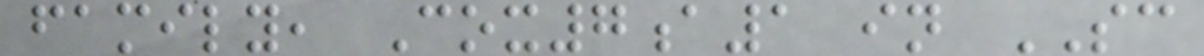family, Cox7a1 in SC
